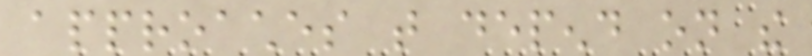approaches that depend on the
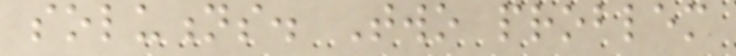solutions. Two problem
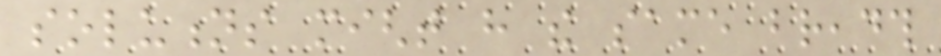solutions might have the same breadth
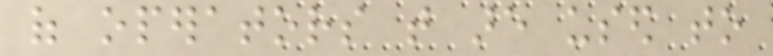of operators that are used to
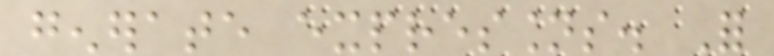generate expressions. For
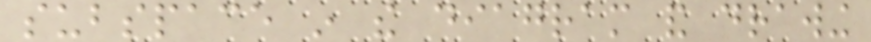subspace in the diagram and drawing
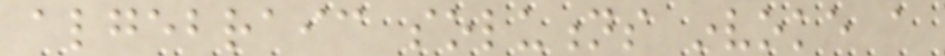algebraic solutions invoke a
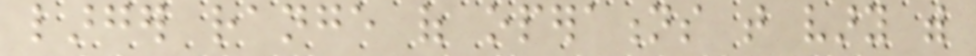larger range of operations that vary with
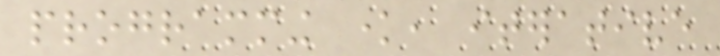programming know, iterative
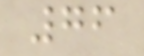76
